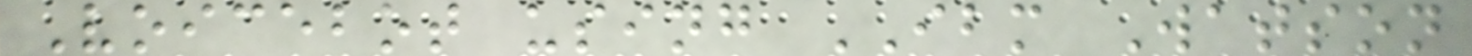Voicebot using IBM Watson
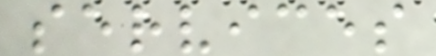services
